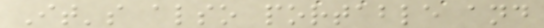It's also portable and
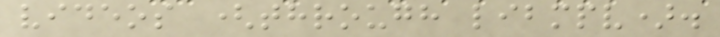videos (through libmpv).
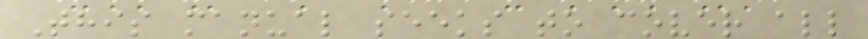This manual seeks to cover all
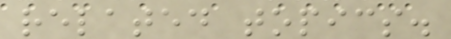related topics.
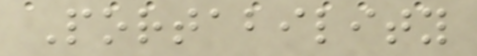Portability
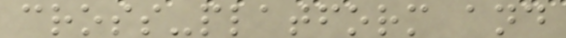cross-platform and
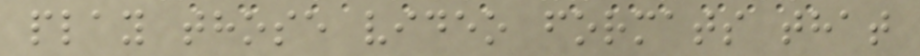play those video formats that
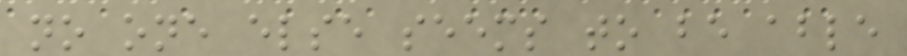no one else seems to be able
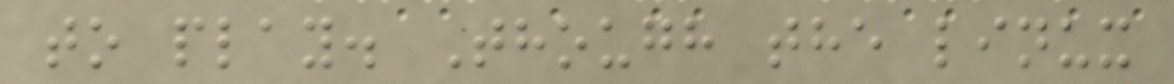to play. Though the linux
